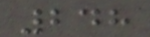248
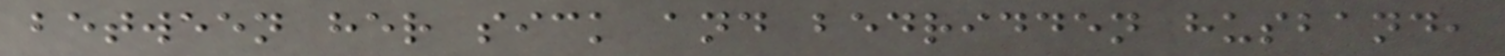between her sick and bedridden husband,
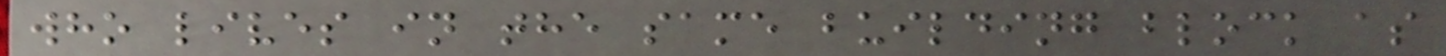who lives in the same building block as
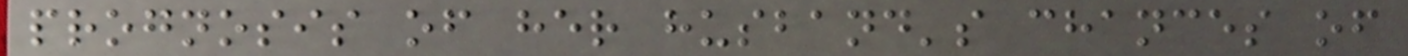prognosis of her husband's chances of
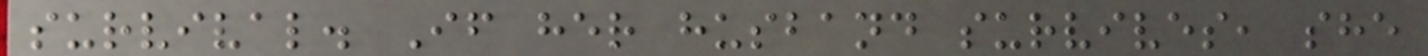survival. If her husband survives, she
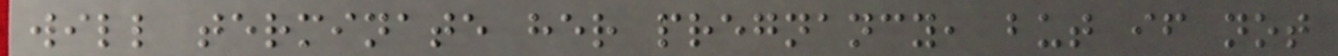will terminate her pregnancy, but if not
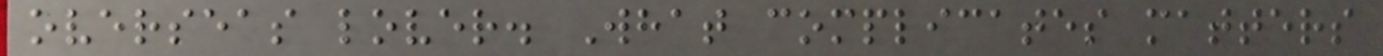overseas lover. What complicates matters
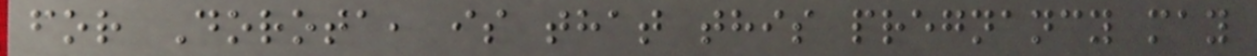for Dorota, is that this pregnancy may
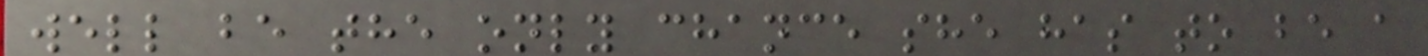well be the only chance she has to be a
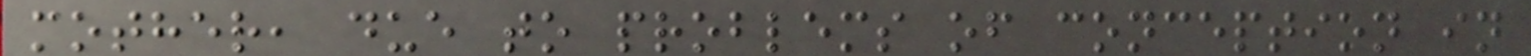mother, due to problems of conception in
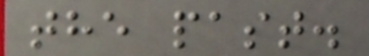the past.
